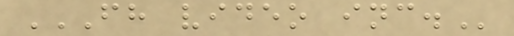FH VIDEO INC.
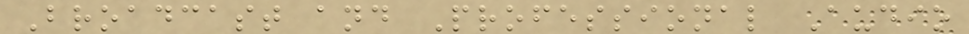Broadcast and Professional Audio
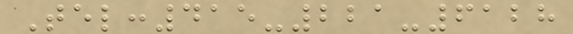Tel:415-221-6128
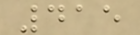415
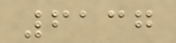6137
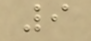9
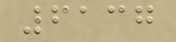6137
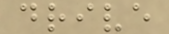drive
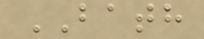BATH
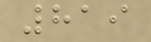819
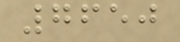7650
